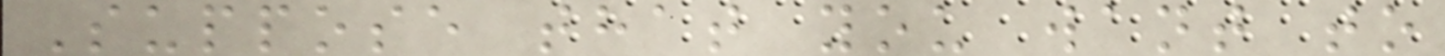Suppose that you want to
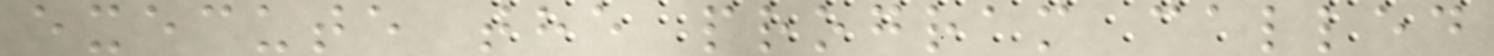execute the program called
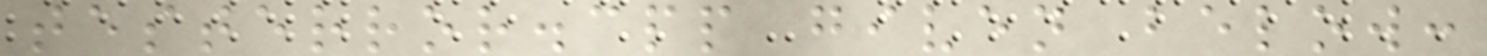testerror.cpp given below:
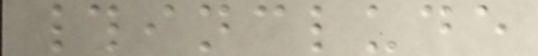#include
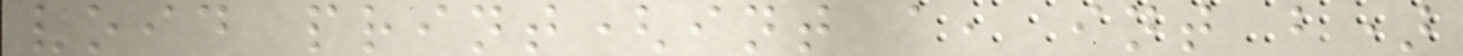void print(int a, int b)
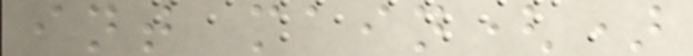int main()
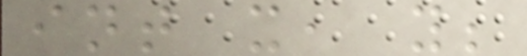int x, y;
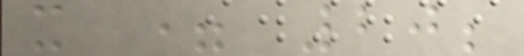x = 20;
